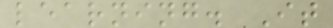learning. It
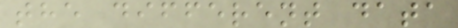the different data
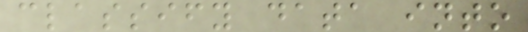classify data into
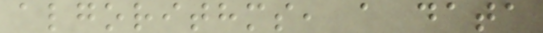algorithms, a data
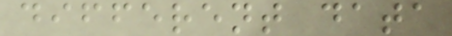different data
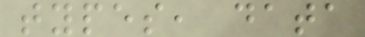types, data
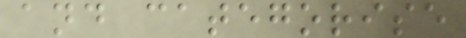and categorise
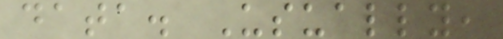data. Usually,
